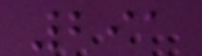291
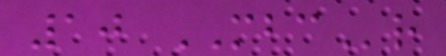10 MBCr
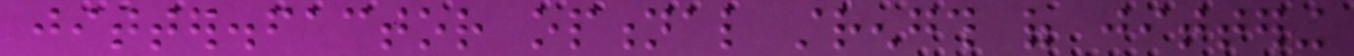jitter.factor optional strength of jittering
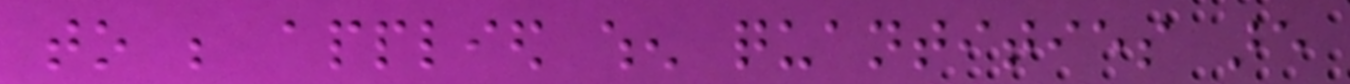to be applied when quantities are
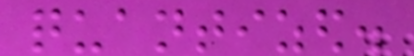quantized.
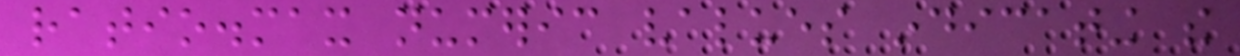ratio.max numeric values indicating the
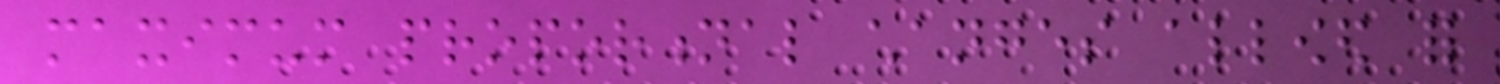maximum proportional changes allowed for
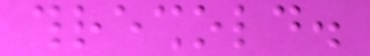threshold.
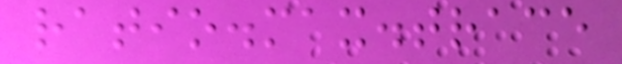ratio.max.trace
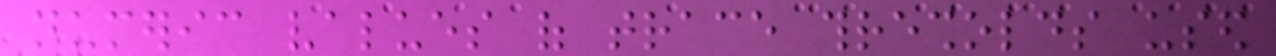numeric values of trace thresholds used
